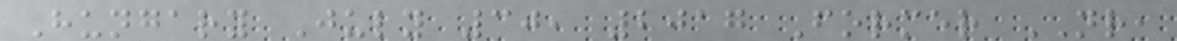Hungary July 30, 2017 Former NR,
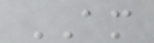AM
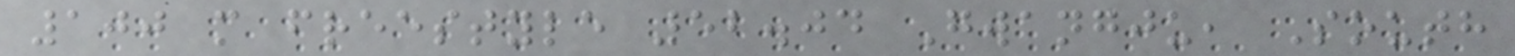100 m freestyle 52.04 Gwangju, South
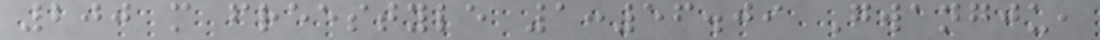200 m freestyle 1:56.09 Gwangju,
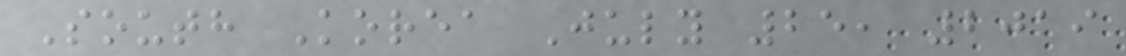South Korea July 25, 2019
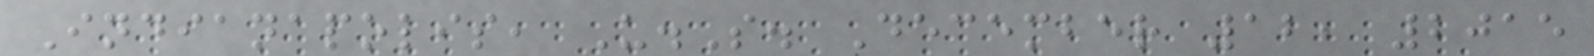Indianapolis, U.S. December 12, 2015
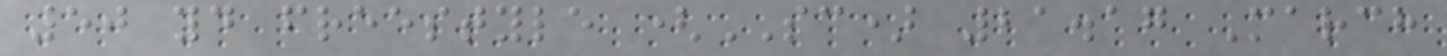50 yd freestyle (SC) 21.17 March
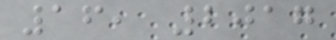16, 2017
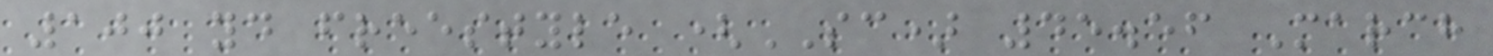100 yd freestyle (SC) 45.56 March
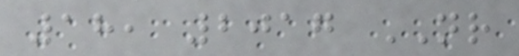18, 2017 NR
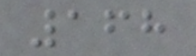168
